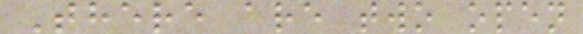There are two open
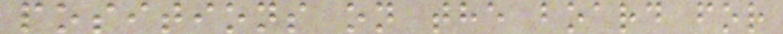positions on the board for
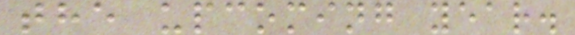the upcoming year.
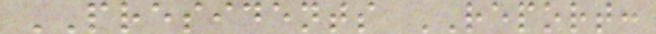PRESIDENTS REPORT:
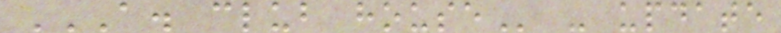A. CLUB HOUSE - update
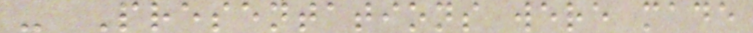- Presentations were made
